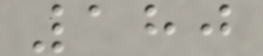180
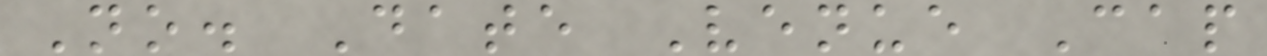No. Date Venue Cap
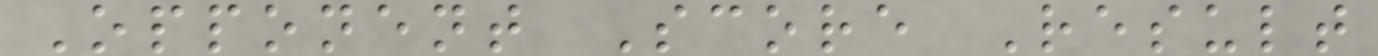Opponent Score Result
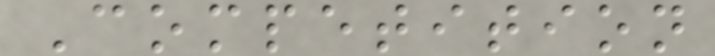Competition
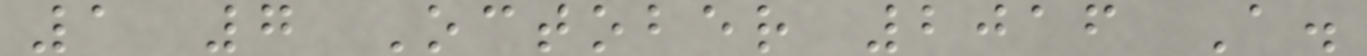1 7 October 2016 A.
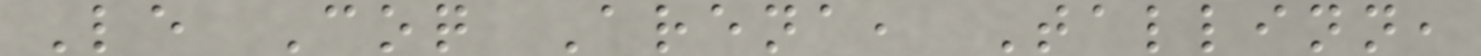Le Coq Arena, Tallinn,
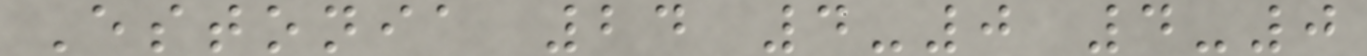Estonia 24 4-0 4-0
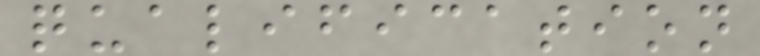qualification
